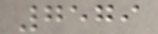7579
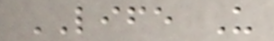LIFE U
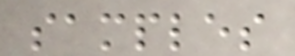samples
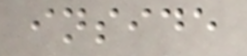inside
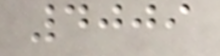4009
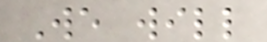We will
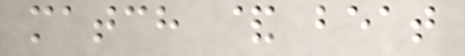match & beat
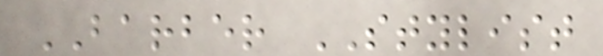BARBER STYLIST
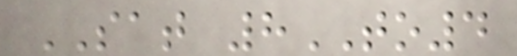SAT 8TO4
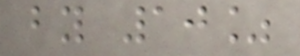by 10%
